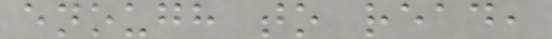enough to read,
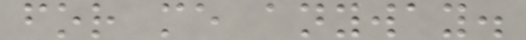for me anyway.
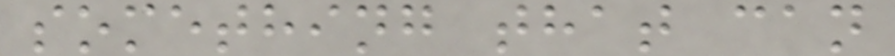something that can
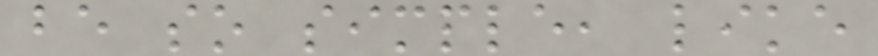be so simple, like
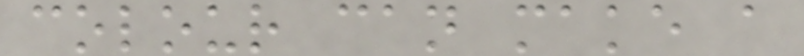colour can make a
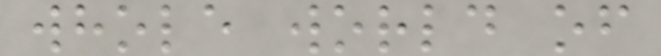whole world of
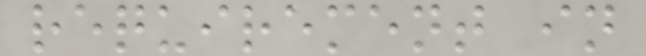requirement in
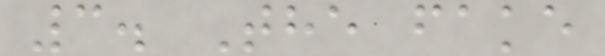3. The fake
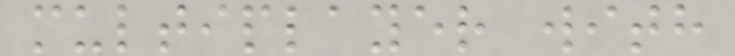multiplayer with
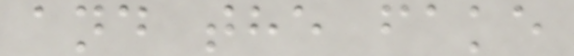and the fake
